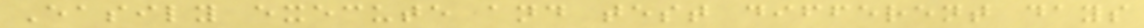Easily execute and test different days
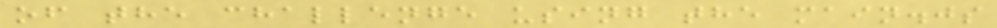of the challenge using the main.js
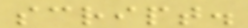script.
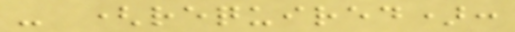- (required):
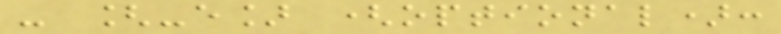- [-e] (optional):
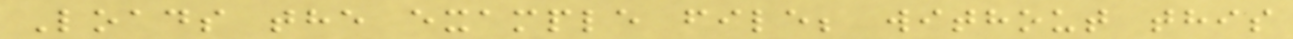Loads the example file; without this
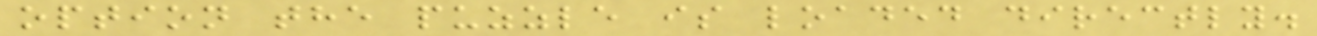option the puzzle is loaded directly.
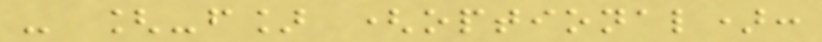- [-f] (optional):
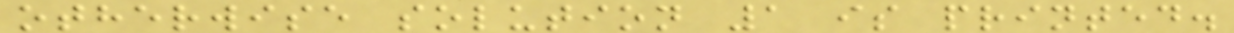otherwise solution 1 is printed.
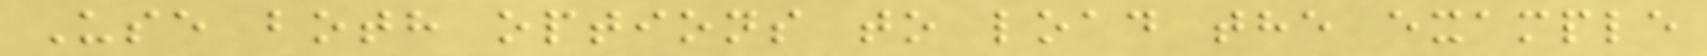Use both options to load the example
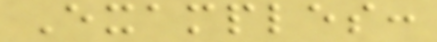Examples:
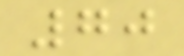70
